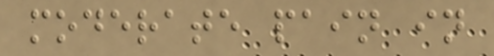moderate pain in
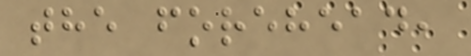the forehead,
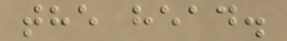the head.
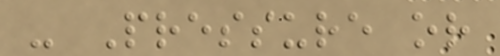- Pressure or
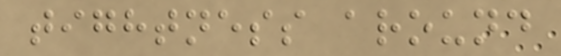tightness around
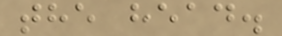the head.
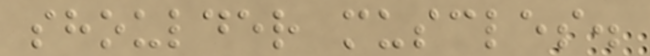shoulder muscles.
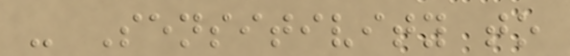- Sensitivity to
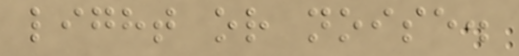light or noise.
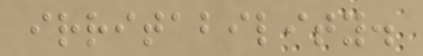irritability.
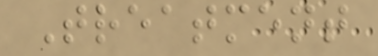Treatment
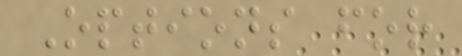Options for
